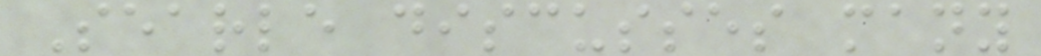Searle discusses many
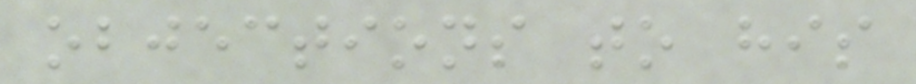objections to his
